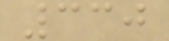330
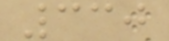330
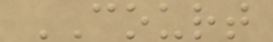COURT
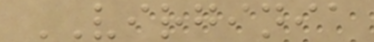VIRGINIA
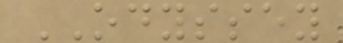ODYSSEY
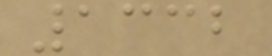1332
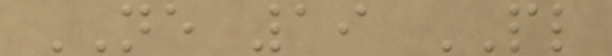NE 19 PL
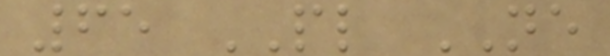65 PL NE
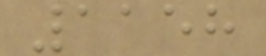1158
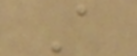A
